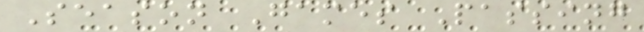Season Games Passing
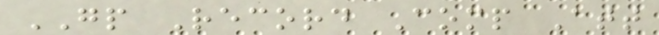GP Record Comp Att
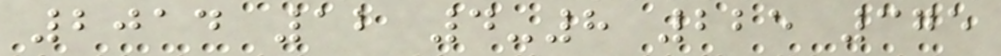2014 12 4-8 225 375
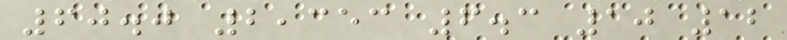60.0 2,353 6.3 10 12
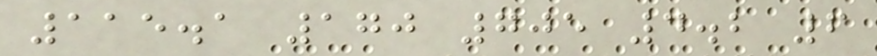115.1 170 705 4.2 6
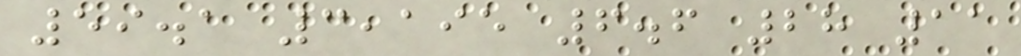59.1 3,195 6.6 28 11
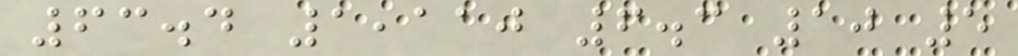63.4 1,110 6.3 10 5
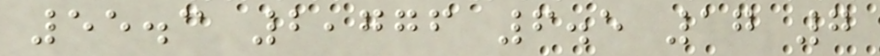55.3 2,776 6.5 17 7
